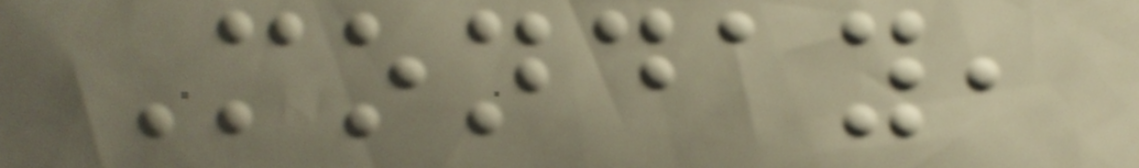Monday,
